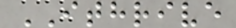ITHRIVE
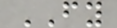FY
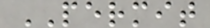PERMIT
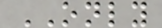ONLY
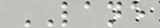LANE
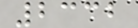2332
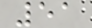51
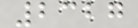2327
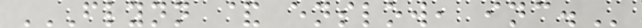FLYNN & ENSLOW, INC.
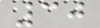30
